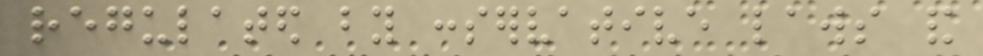regulated by conservative laws and
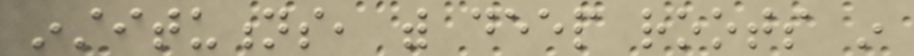institutions, with deep roots in
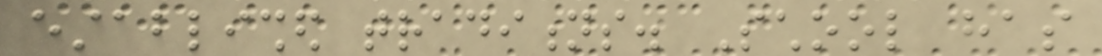established traditions. School has
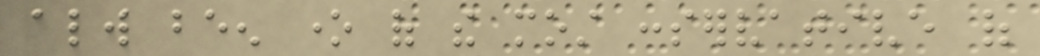always been one of the most conservative of
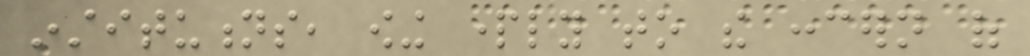institutions, owing partly to the concern of
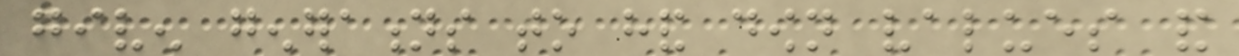given generations to hand down values and
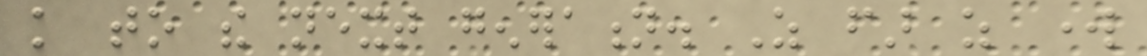knowledge to the next generation. As far as work
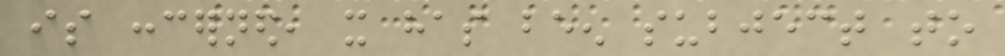is concerned, it has been subject to
